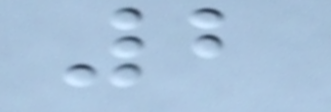2
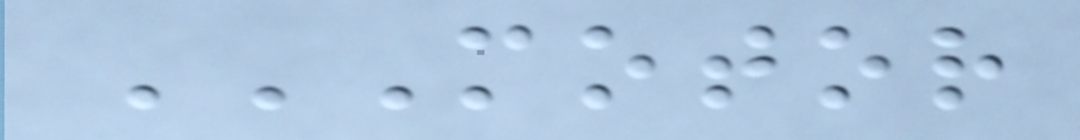MOTOR
